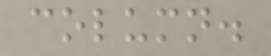column.
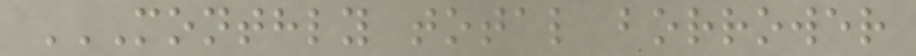MONTHLY TOTAL BORROWER
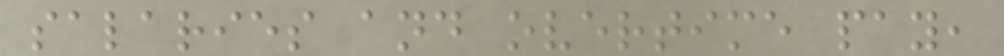salaries and overtime pay,
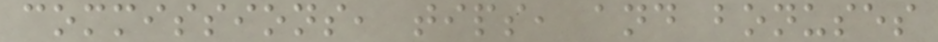commissions, tips, and bonuses
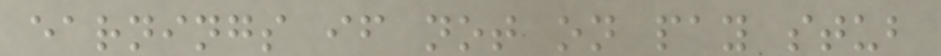earnings if not on pay stub
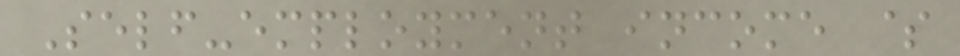Self-employment income $
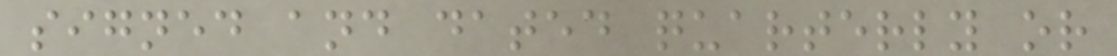signed and dated quarterly or
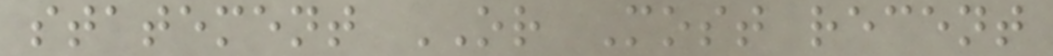statement OR Most recent
